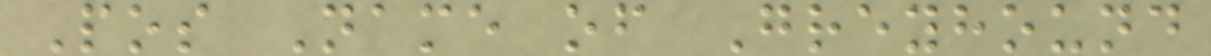Pos Name of Greyhound
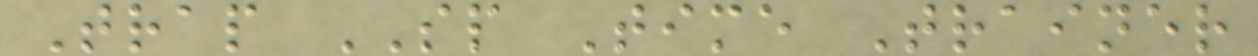Trap SP Time Trainer
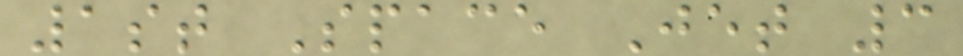1st Space Jet 3
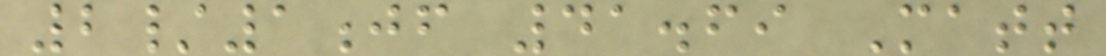2/1jf 41.69 Matt
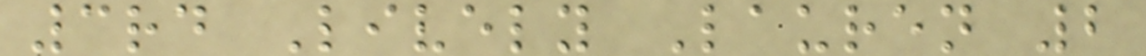3rd Lively Lauren 2
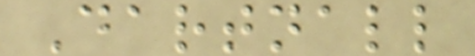Dartnall
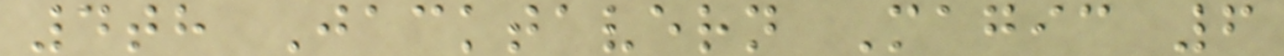4th Jacktavern Magic 6
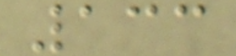133
